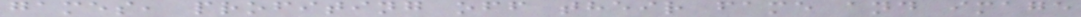games, profiting off their fame and image
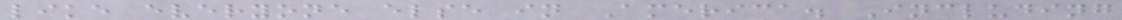like everyone else in America. Including
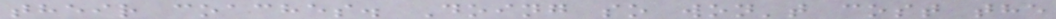their coaches. Doing so won't cost the
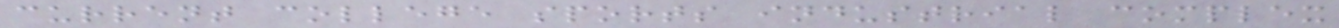current college sports industrial complex
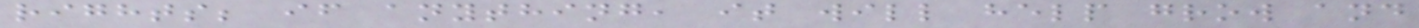rights; if anything, it will help grow and
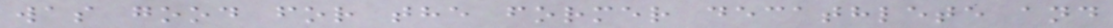was good for the former decathlete and
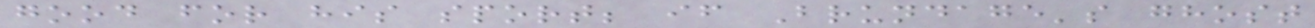good for his sport; if Brundage's ghost
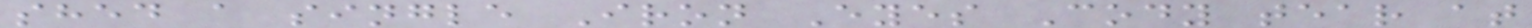shed a single Iron Eyes Cody tear at
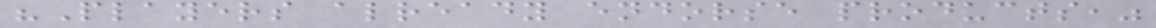"Players already endorse products,"
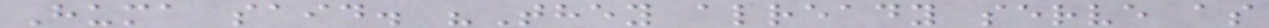Huma said. "They already serve as
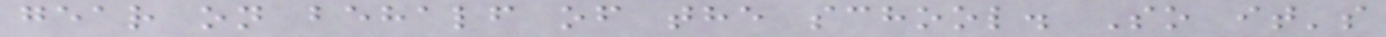gear on behalf of the school. So it's
